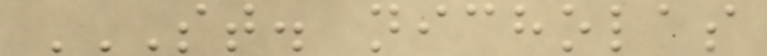ST. NICHOLAS
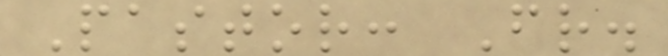Pastor: Fr.
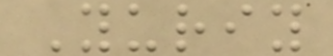Yuriy
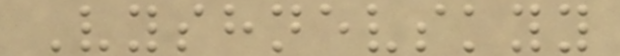Vyshnevskyy
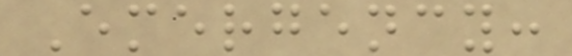Emergency:
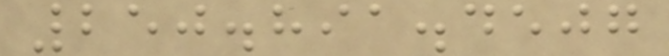250.891.4507
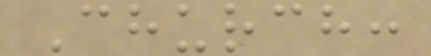Church:
